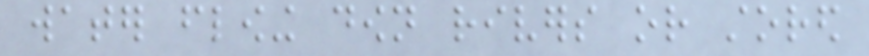water flowing down rivers or stored
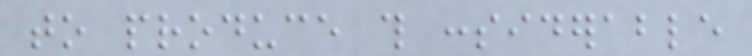to produce this considerable
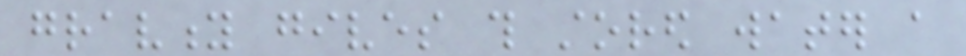gravity gives this stored water a
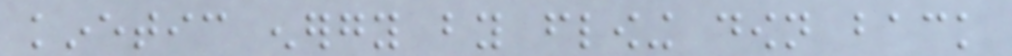kinetic energy by flowing down back
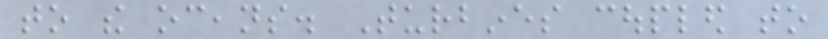to the oceans. Turbines coupled to
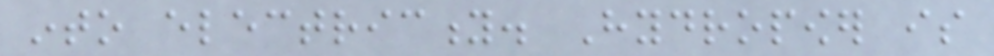into electricity. Hydropower is
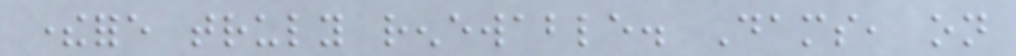therefore truly renewable. Dams, on
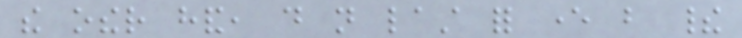the other hand, do not last for ever but their
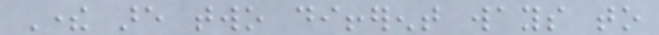There are two different ways to
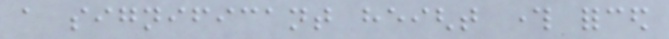a significant height through forced
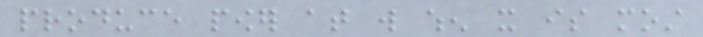produce power at will when it is most
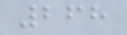268
